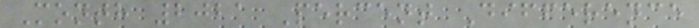Month 2021 Percent Difference
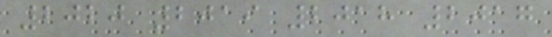2020 2019 2018 2017
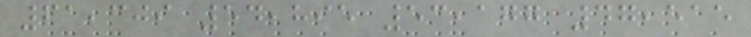61,309 54,895 53,177 47,515
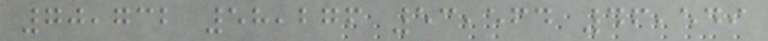70,732 58,276 53,564 46,549
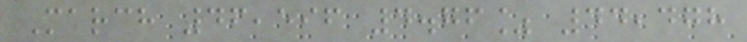March 46,596 4.76% 44,478
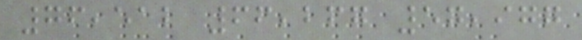76,512 66,267 57,977
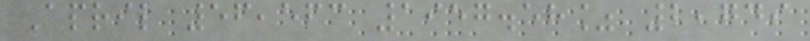April 56,563 1957.58% 2,749
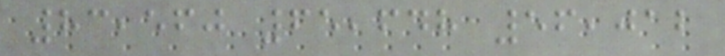83,560 65,648 56,012
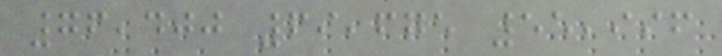76,400 69,675 55,996
